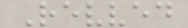Revved
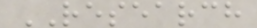RESEARCH
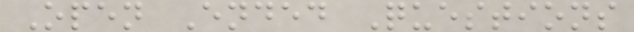Open Ended Questions
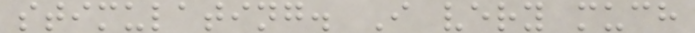stimulating. I very much
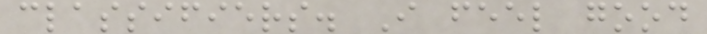classifiers. I feel good
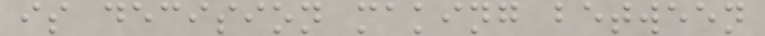is decision making between
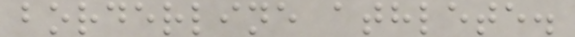borderline athlete.
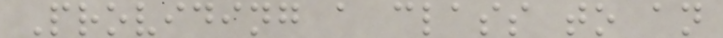Providing a class to an
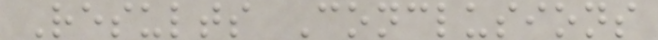Results Conclusions
